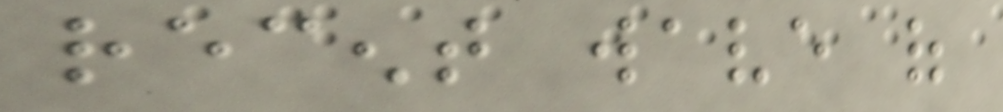recent wave of
